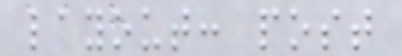layout: post
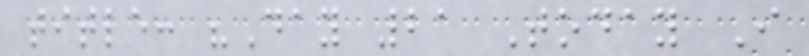title: "Day 21 Today I
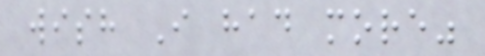wish I had more"
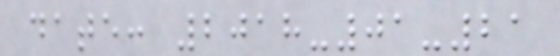date: 2018-01-21
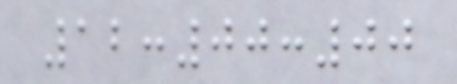12:00:00
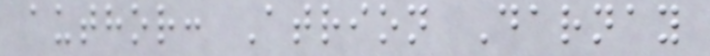author: Atrion Darnay
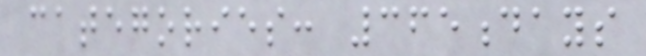categories: 365days
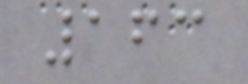163
